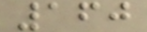160
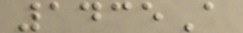1435A
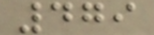479
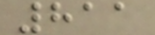811
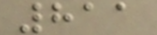811
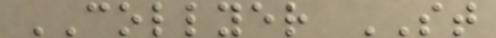COLLYER ST
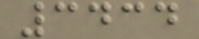3434
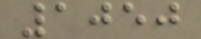1050
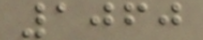1060
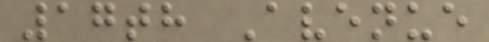17th Avenue
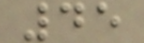45
